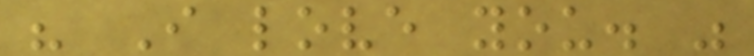" I love you. "
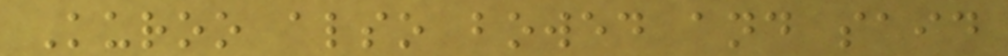Kuroo also bowed and said
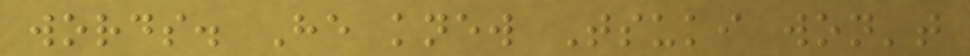words. He knew Tsuki won't
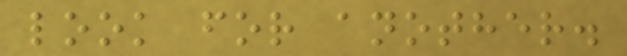look for another.
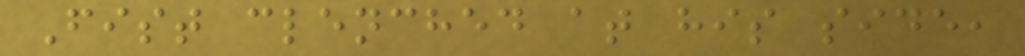Fist clenched at his side,
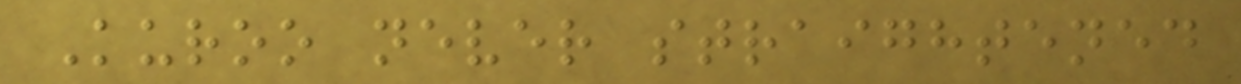Kuroo never straightened
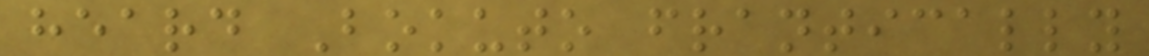heard Bokuto frantically
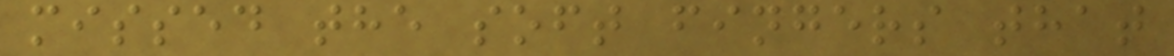missed the soft fingers that
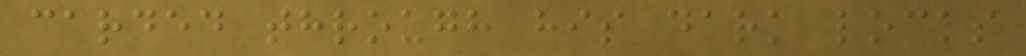carded through his dark locks
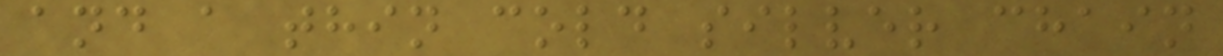and a thin cold silver chain
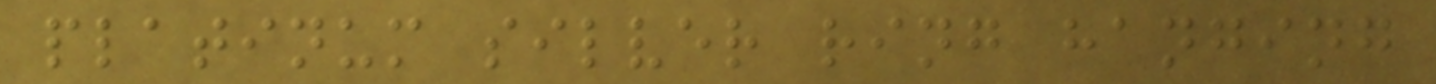platinum silver ring hanging
